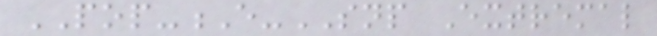POP-E-SNP Extremal
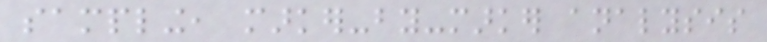sampling, marker-by-marker analysis
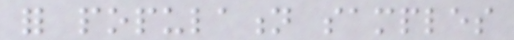for population samples
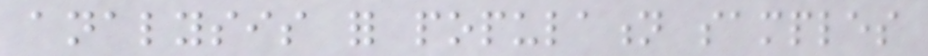analysis for population samples
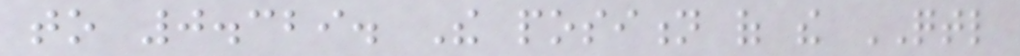to 0.329. The position of the QTL
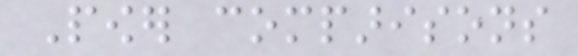Power comparisons
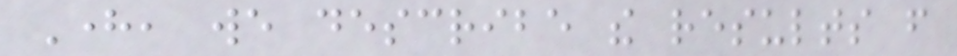Here, we describe the results from
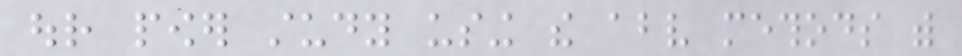our power study using the above methods with
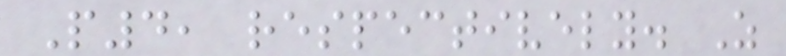P4, respectively. As
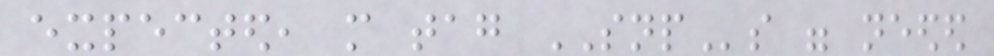expected, more tag SNPs were needed
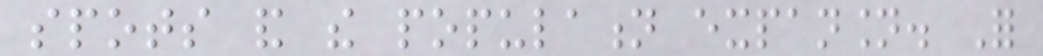spots and the population expansion. For
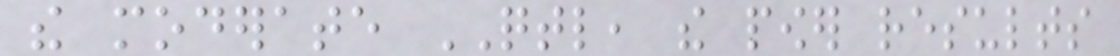the moderate QTL, the power results
